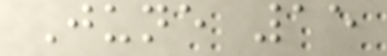June 15
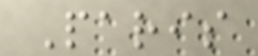Paris
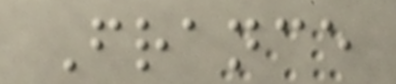France
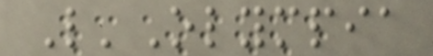L'Olympia
